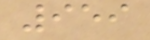959
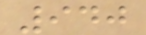940
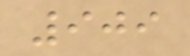909
